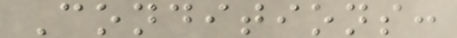Conditions:
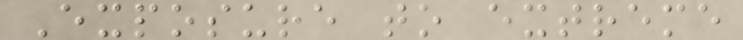Exposure to extreme
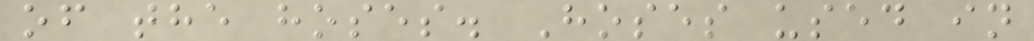of the hoses. Hoses used in
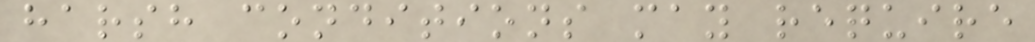harsh conditions may require
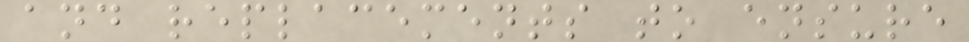and replacements to ensure
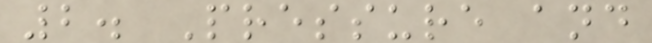2. Pressure and
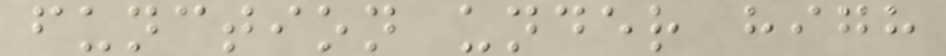function under high
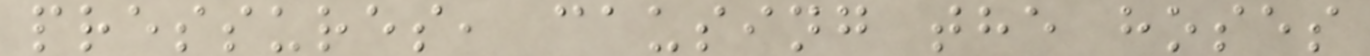pressures, causing the hoses
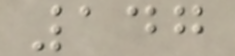147
